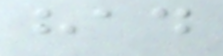had
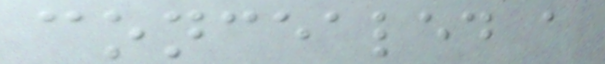concealed a
